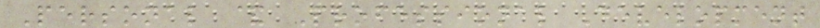Personal & Professional Development
